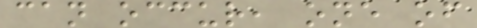can occur, one of
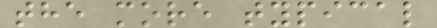the more typical
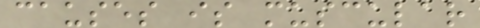causes is muscular
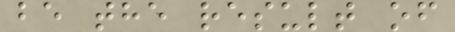be the result of
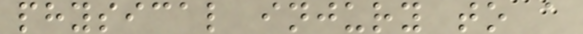physical injury to a
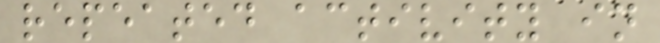repeated activity in
